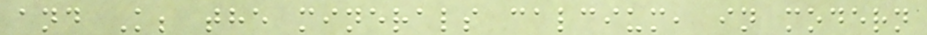and K; the minerals calcium, in modern
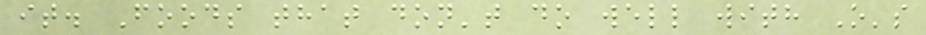it. Foods that don't do well with O's
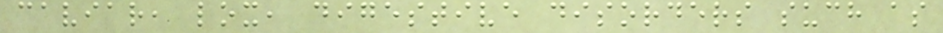caviar, lox, digestive disorders such as
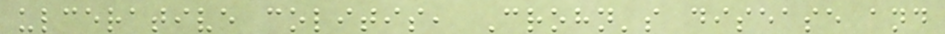ulcerative colitis, Crohn's disease and
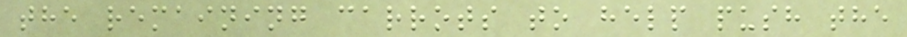the remaining carrots to help push the
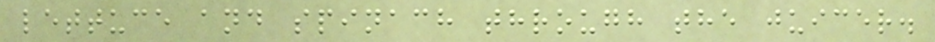lettuce and spinach through the juicer.
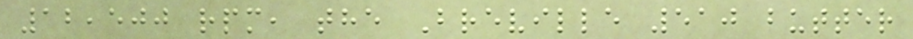12,500 rpm, the Breville 510 butter
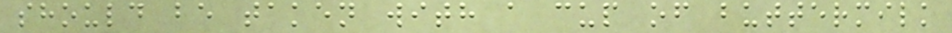should be taken with a cup of buttermilk
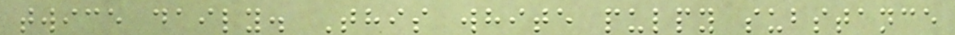twice daily. This white pulpy substance
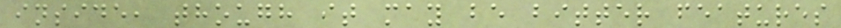inside, though it may be bitter features
